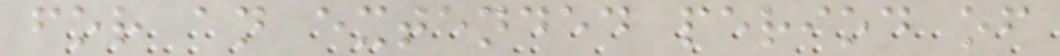for an extended period of
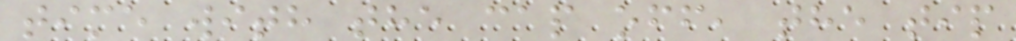time with the cap off, the tip
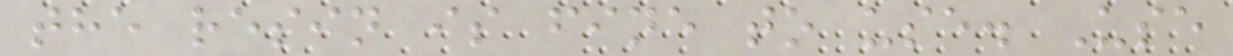the resin is fine to use. Use
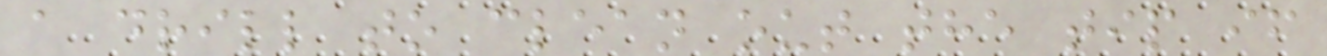a drill to clean out the tip if
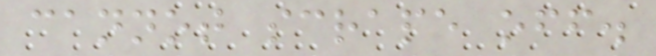cannot scrape off.
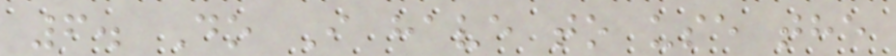6. Do I have to use the
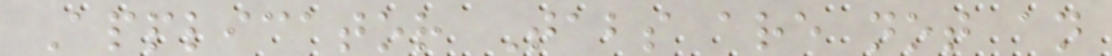Applicator Tabs are not an
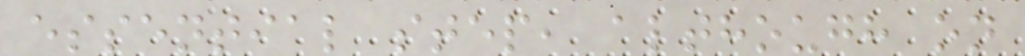essential step, although on
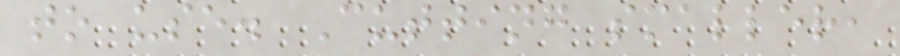to use. Cutting smaller,
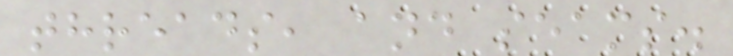threads, and seams.
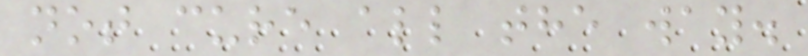not cure all the way.
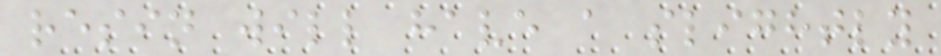resin will have a slightly
